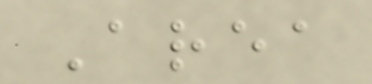Area
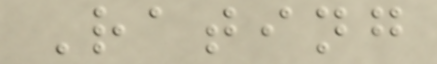Rating
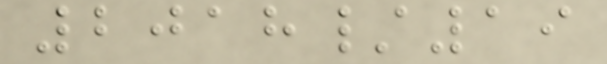2018/19
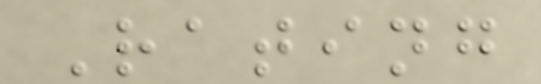Rating
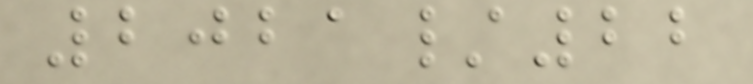2021/22
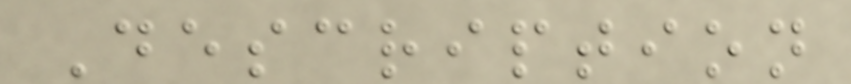Description
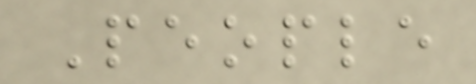People
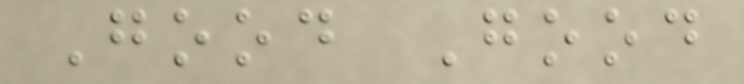Good Good
